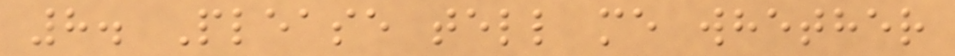8. Please tell me whether
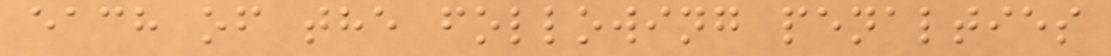each of the following penalties
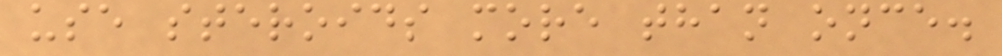use steroids more than once.
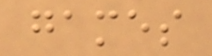games
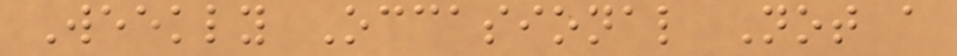Weekly Occasional Not a
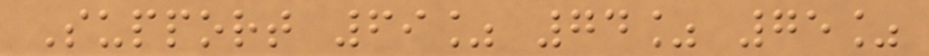Support 69% 74% 75%
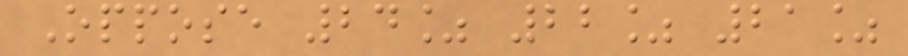Oppose 24% 22% 21%
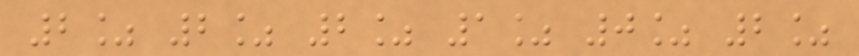2% 2% 2% 1% 0% 2%
